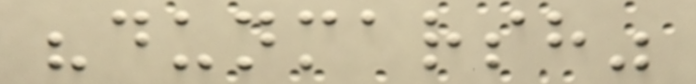"dunmarsh"
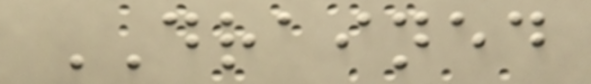DRAINED
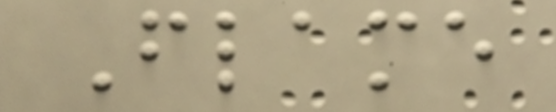Flame
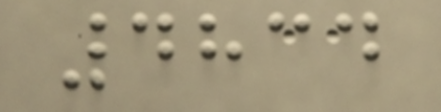4834
